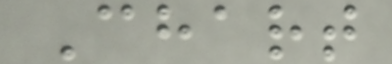Chart
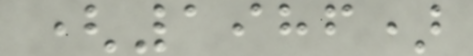(1986)
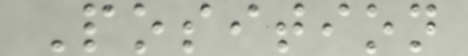Position
